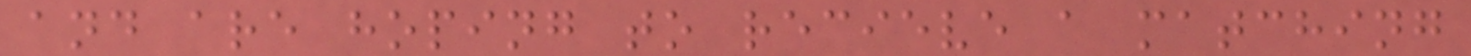and are hoping to recieve a matching
